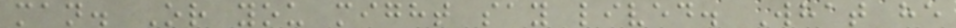man. Or you might say lived. What he
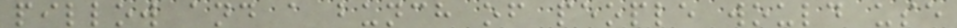pillow and a bunch of people would use
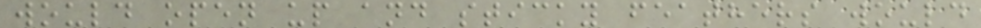would open up and sticky feathers would
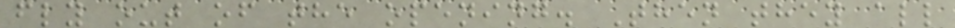fly out of the opening. Then they all
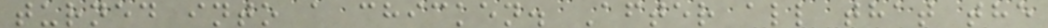turned into a chicken. After all that the
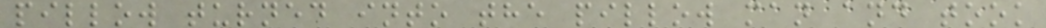pillow turned into the pillow man and took
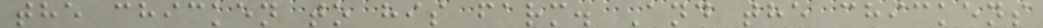the chicken to his farm. And the chickens
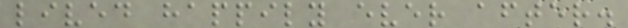lived happily ever after.
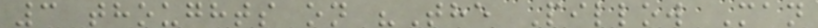3 thoughts on "The Pillow Man
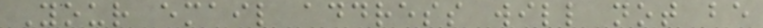Your email address will not be
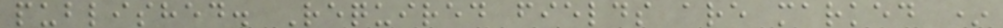published. Required fields are marked *
